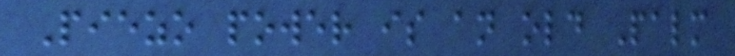Piezo power is an old Palm
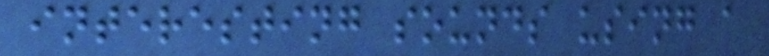interesting sounds using a
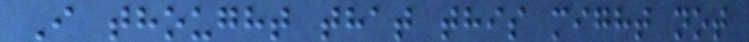I thought that this might not
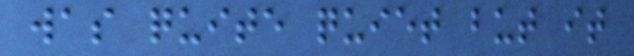was quite quiet but it
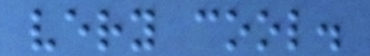very cool.
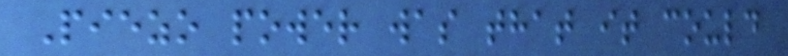Piezo power was that it could
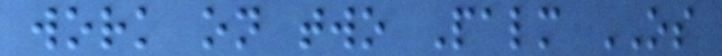work on two Palm OS
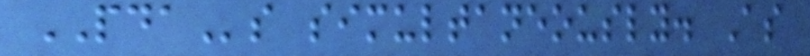PDAs simultaneously. As
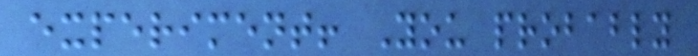experiment! You probably
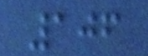106
